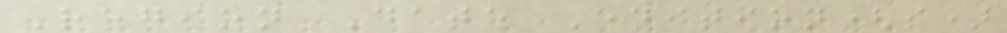Region Date Edition(s)
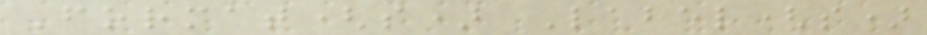Format(s) Label(s)
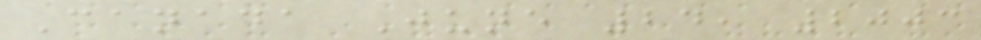Canada June 24, 2003
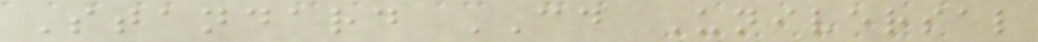Standard CD Universal
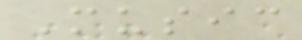Music
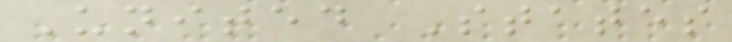United States
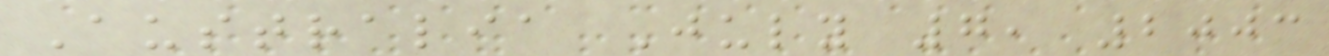Australia July 7, 2003
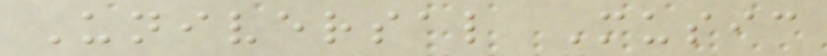Universal Music
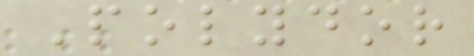Polydor
